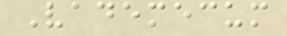Vademecum
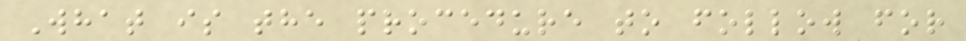What is the procedure to follow for
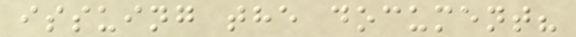issuing the document?
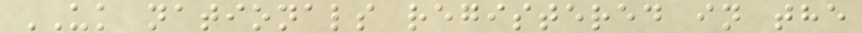UK nationals registered in the
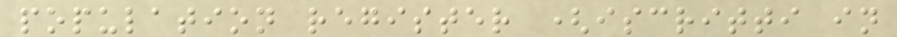population register (iscritti in
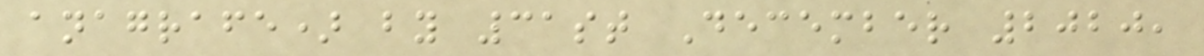anagrafe) by 31st December 2020,
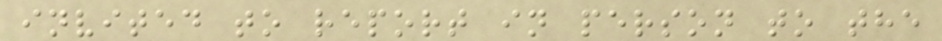invited to report in person to the
